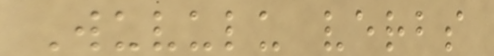Wuvulu verbs
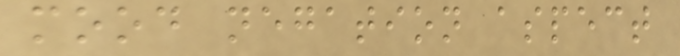mood negation aspect
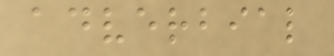adverbial
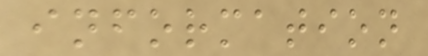information
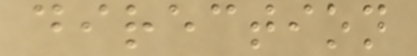direction
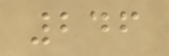246
